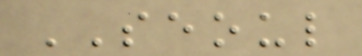SEOUL
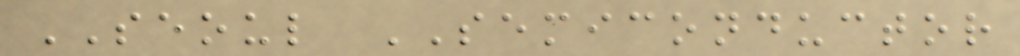SEOUL SEMICONDUCTOR
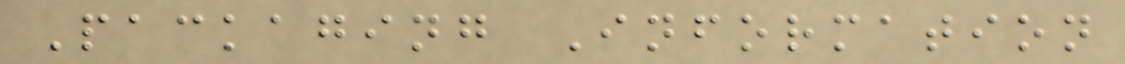Packaging Information
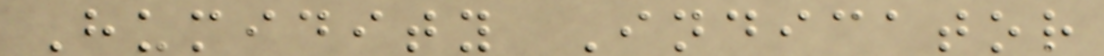Humidity Indicator
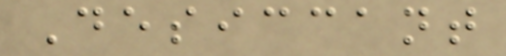Desiccant
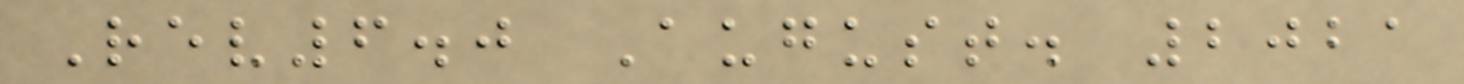Rev6.0 August. 2021
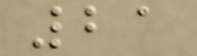21
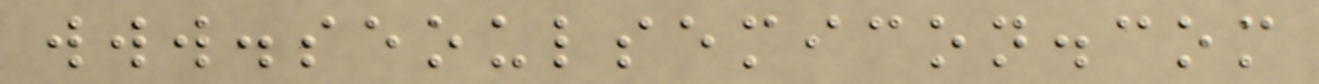www.seoulsemicon.com
